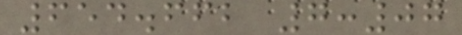654.662 7:07
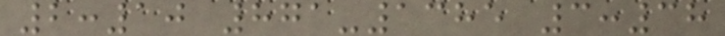2:10 871-1385 3:38
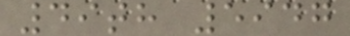49th 5947
